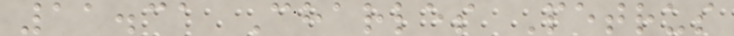11.31 Charles Petrus
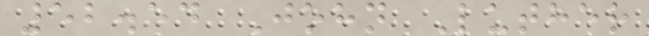52.54 John Luther
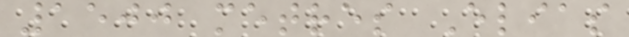1500 metres Elias
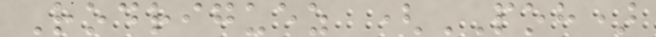Rodriguez (POH)
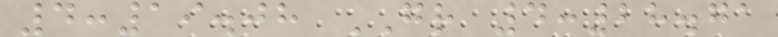4:19.08 GR 4:28.71
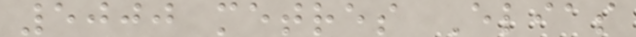5000 metres Elias
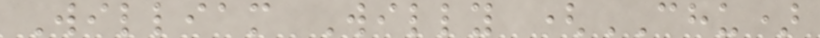William Willy (CHU)
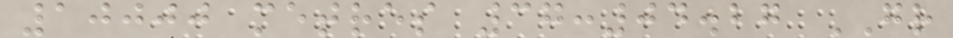10000 metres 37:04.27 GR
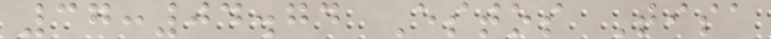37:04.74 Estos Tisa
